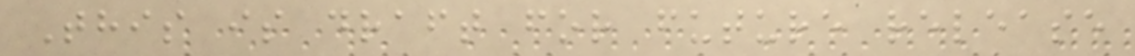This is draft for future release
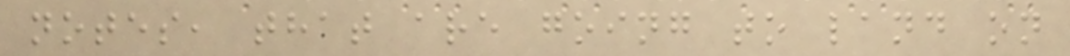notes, that are going to land on
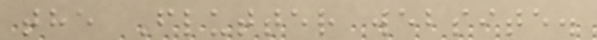the Flutter website.
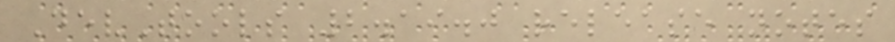DevTools 2.19.0 release notes
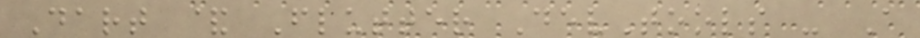Dart & Flutter DevTools - A
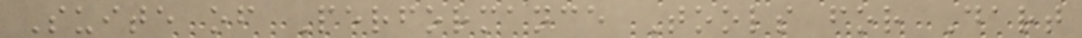Suite of Performance Tools for Dart
